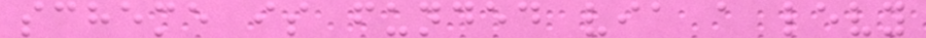scheme is funded via a levy
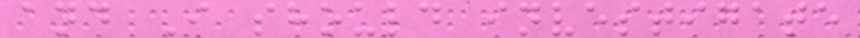and I should investigate
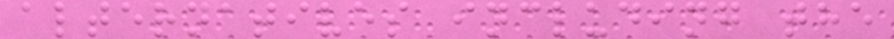alternatives including the
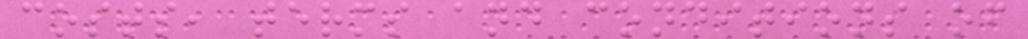costs, terms and conditions of
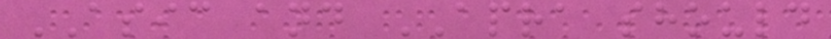ASIC and APRA should
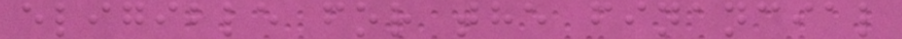eligible for the financial
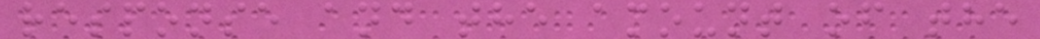response and the amount of the
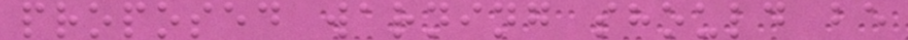proposed warning should be
